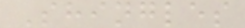Shingles
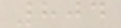804
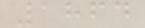1864
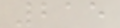215
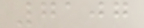7107
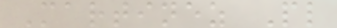Martinez Pl
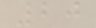20
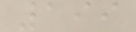199
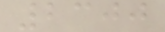2300
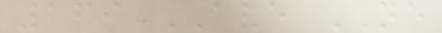169 AVE NE
